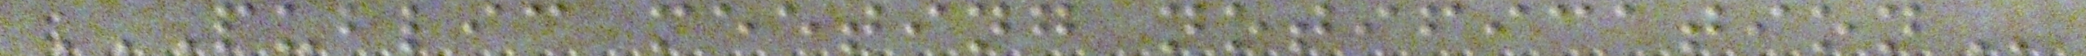PUBLIC MEETING NOTIFICATION
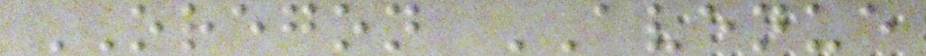OREGON AVENUE
